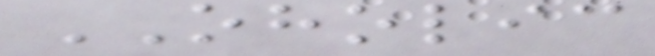OHOLIC
